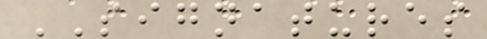SIGNATURES
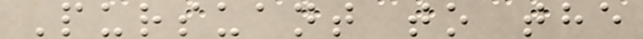Pursuant to the
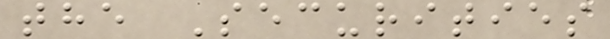the Securities
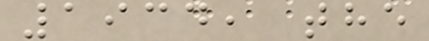1934, the
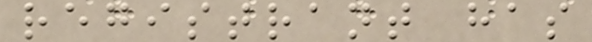registrant has
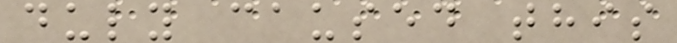duly caused this
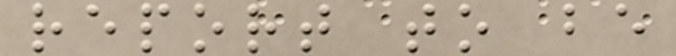report to be
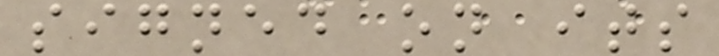signed on its
